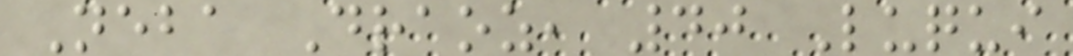Neba Draoz, 40 Luqui
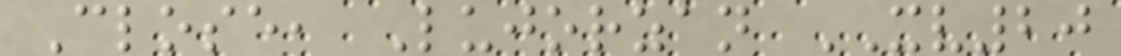Close, Lujorzan XV20
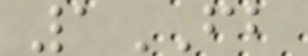1FB
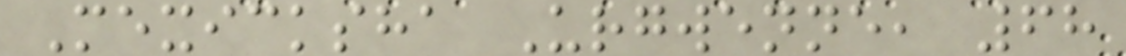Mexicksha Urgwenne, 68
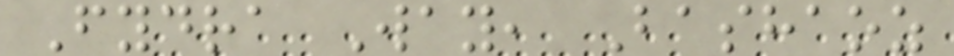Fydra Way, Bashaoz
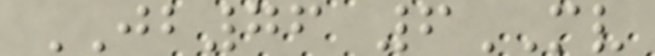JB76 6MV
